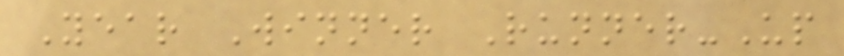Year Winner Runner-Up
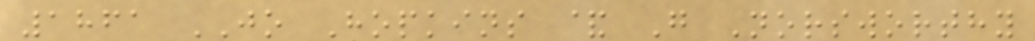1861 JO Hopkins & G Norsworthy
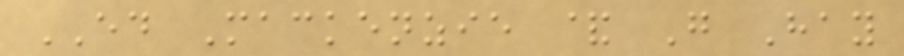ED Mackenzie & G Hay
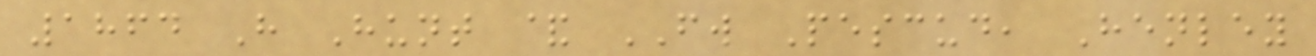1864 H Hunt & FW Pescud, Henley
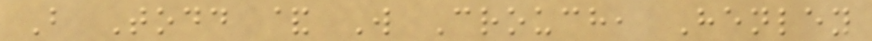B Todd & W Crouch, Henley
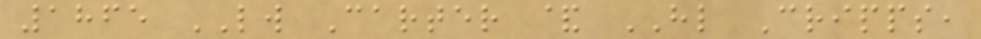1865 LW Carter & HL Cripps,
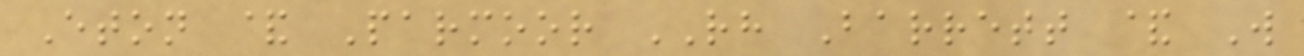Eton & Parmoor RH Barrett & W
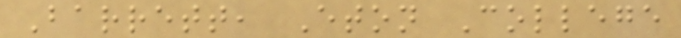Barrett, Eton College
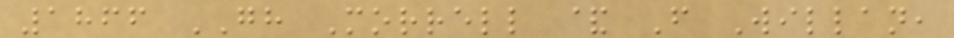1866 GH Morrell & F Willan,
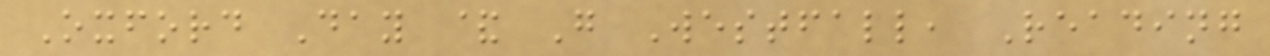Oxford Day & G Westfall, Reading
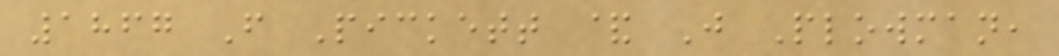1867 F Pickett & J Plowman,
